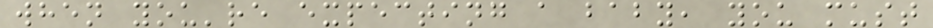when you're expecting a baby, you must
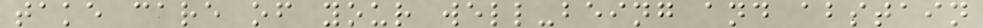take care of your well-being and abstain
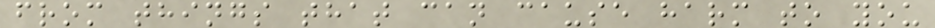from things that can cause harm to you
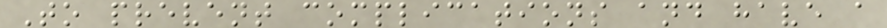To prevent complications and have a
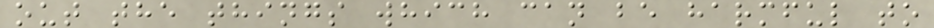out the things which can be harmful to
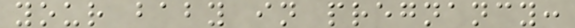your baby in pregnancy:
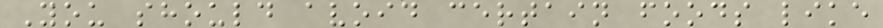You should avoid certain foods like
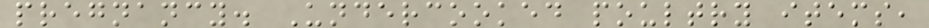pregnancy. Undercooked poultry items,
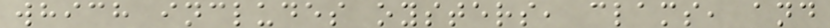which includes oysters, clams, and
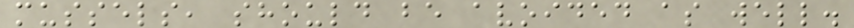mussels, should be avoided as well.
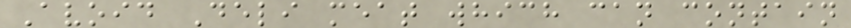Avoid Deli meat which can contain
